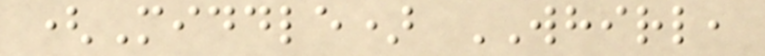(Middle) WHIRL,
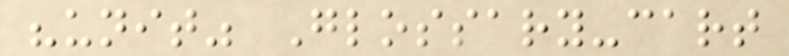"unit" Glossary-cart
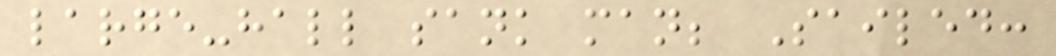large-hall sank man; Sailed:
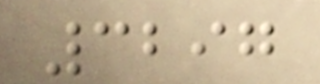3297
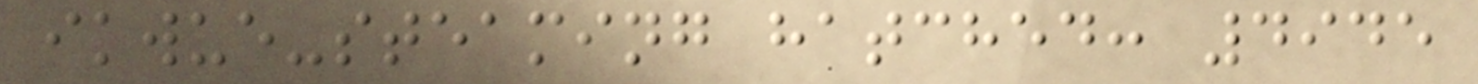ikwue-steaming hatched: 4945
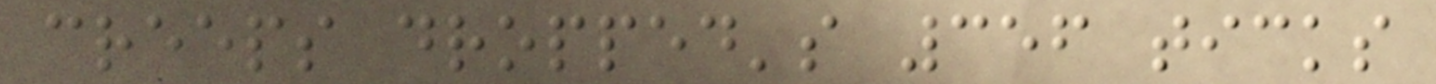creeps dropped's 356 ticks
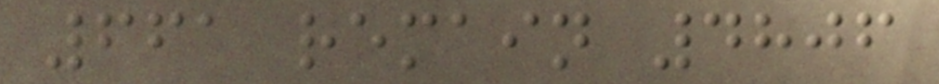661 remain 4806
